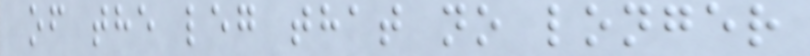of the leg that no longer
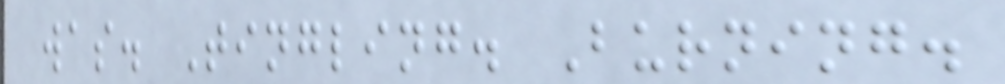was. Tingling. Burning.
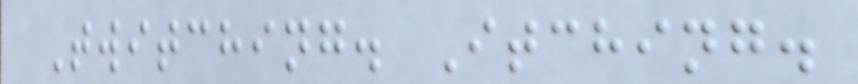Twitching. Itching.
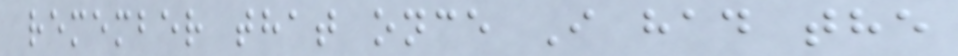remember that once I had the
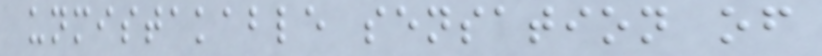unmistakable sensation of
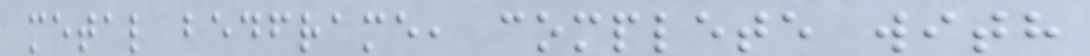metal bedframe, complete with
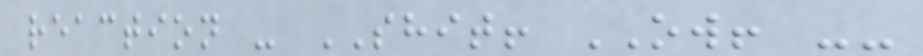reaction - SHIT! OW! --
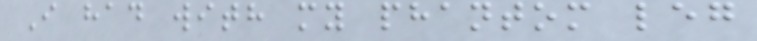I had with my phantom leg
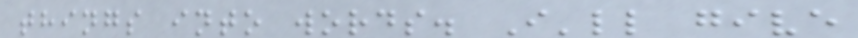things into words. I'll give
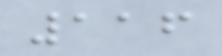116
